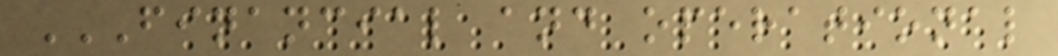FINANCIAL AND OPERATIONAL
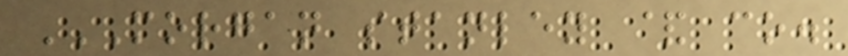MORGAN STANLEY & CO.
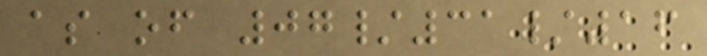as of 07/31/16
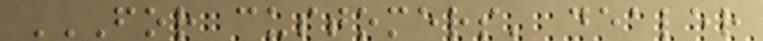FOR CUSTOMERS' DEALER
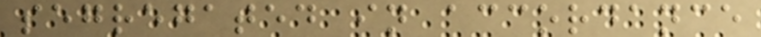segregated in accordance
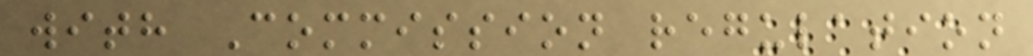with Commission regulation
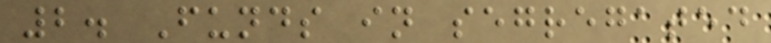2. Funds in segregated
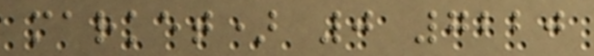market) 0 7220
